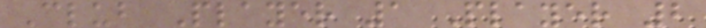Club Player 1 Player 2
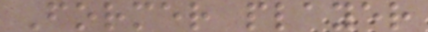Former player
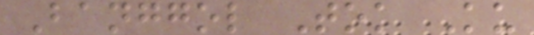Banggol Tok Ku
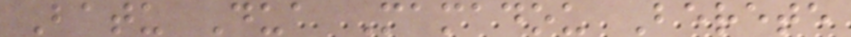Batu Dua Mamadou Berete
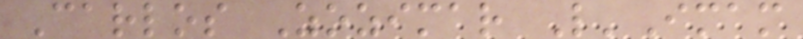Carlos Zozimar L'Imam
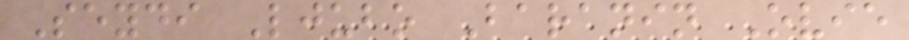Seydi Ljubo Baranin Ovie
